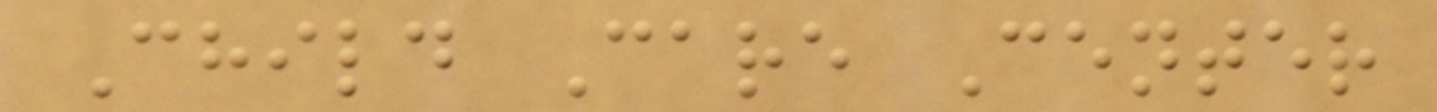Child Care Center
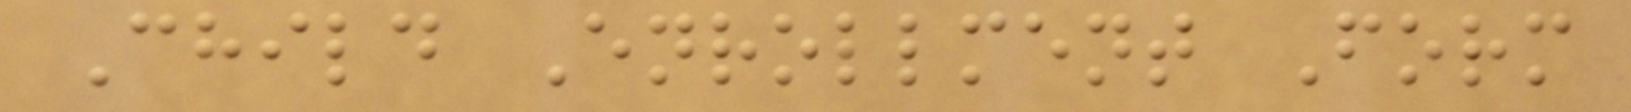Child Enrollment Form
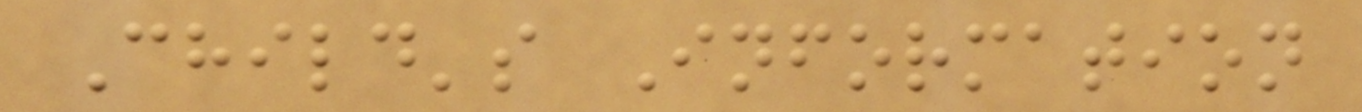Child's Information
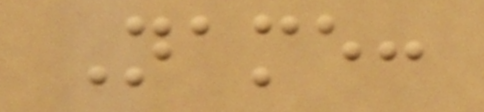Name:
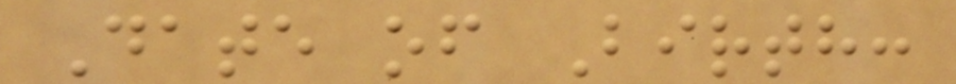Date of Birth:
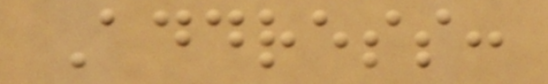Address:
